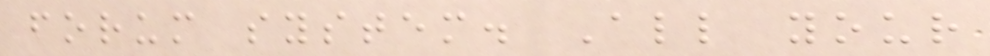forum system. All your
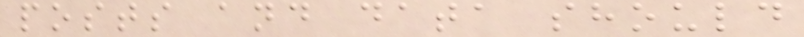posts and data should
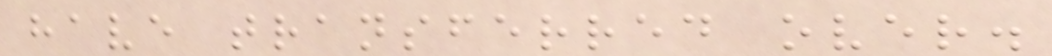have transferred over.
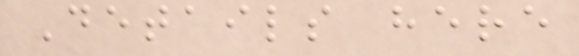Details here
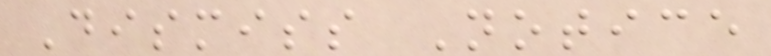Dismiss Notice
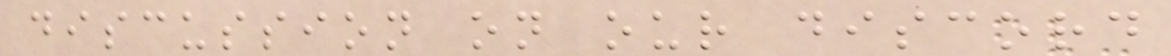discussion on our discord
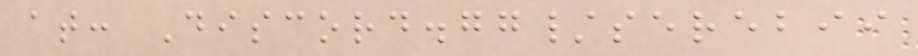at: Discord.gg/serebii
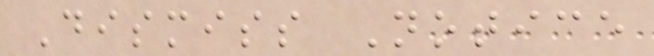Dismiss Notice
